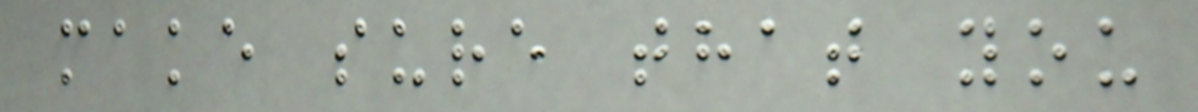make sure that you
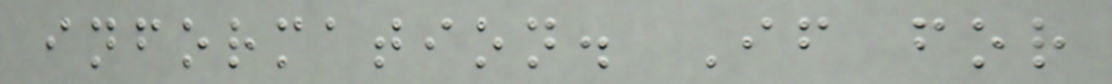information. If for
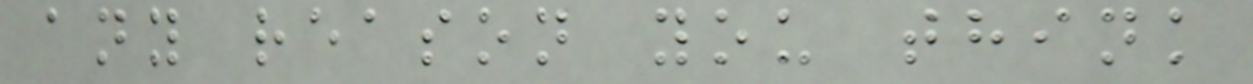any reason you think
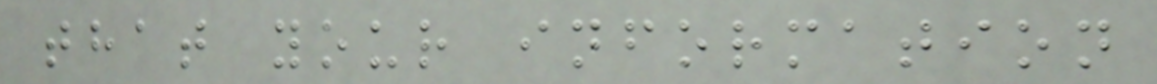that your information
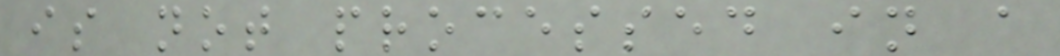is not processed in a
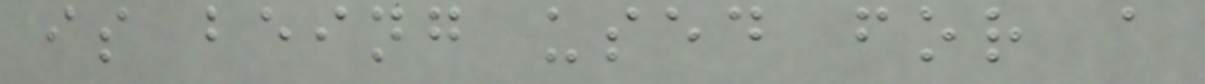is being used for a
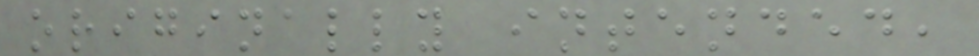originally intended,
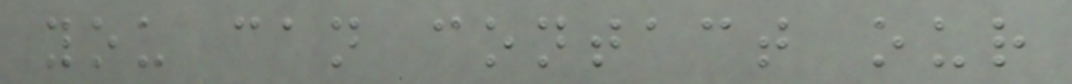you can contact our
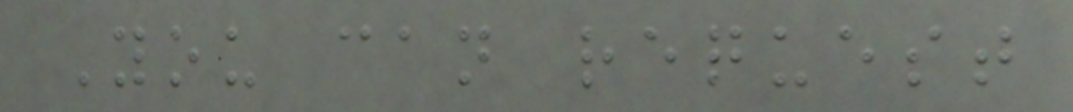You can request
